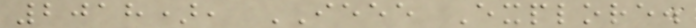2018), IEEE Explore.
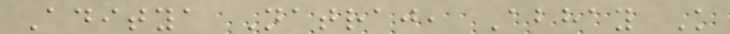Aditya Natraj, Abhay K
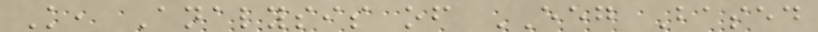K, Analysis of EEG Based
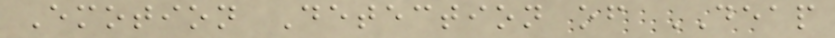Emotion Detection of DEAP
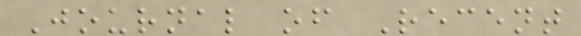Journal of Recent
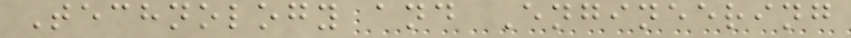Technology and Engineering
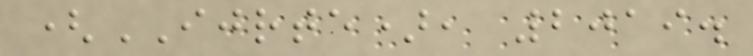(IJRTE), 2019.
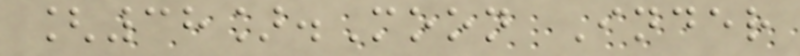[38].Moon Inder
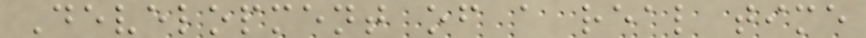Development of a real time
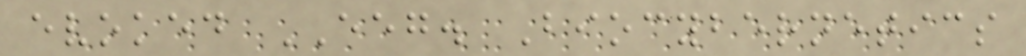evoked EEG. Biocybernetics
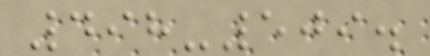498-509.
